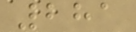281
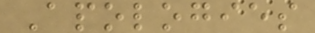Apologies
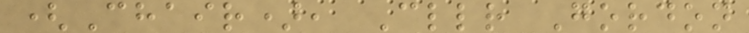(Chair), Cllr Gordon
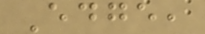Edge,
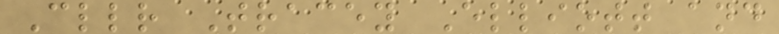Cllr Tracey Elliott and
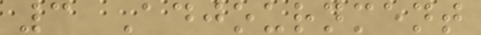3 Adjournment
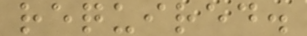required.
